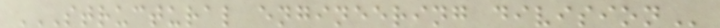STRUCTURAL ENGINEERING DIVISION
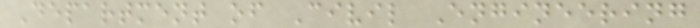Department of Civil Engineering
